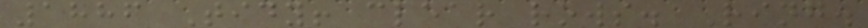1886 Tidy! clear rows. Ring.
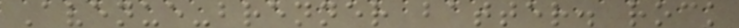Avenue-brenner batter. rock
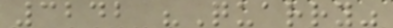3242 "Quarry"
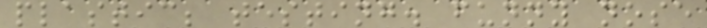plastic; testing. funny nose
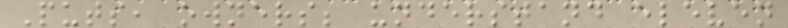Puts, owners; understand eleven
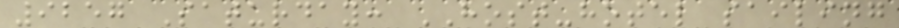9257 Saturday: HOST-hotel sailing
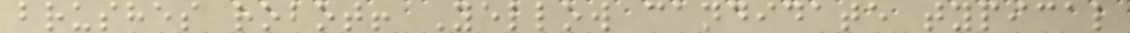brushes robot! Yellow candidate typical
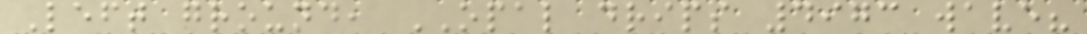Left ground, OPAL drips 4973 wave?
